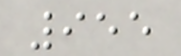955
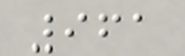961
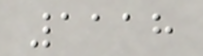1118
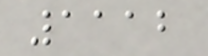1112
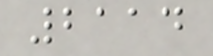2114
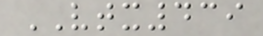VTX439
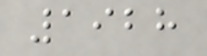1928
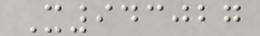X943027
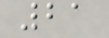21
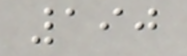190
